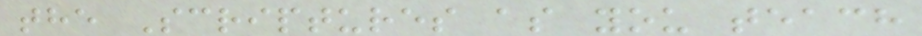the Scriptures as you teach
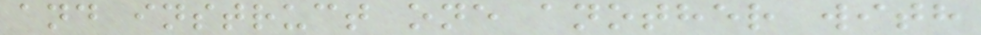and instruct one another with
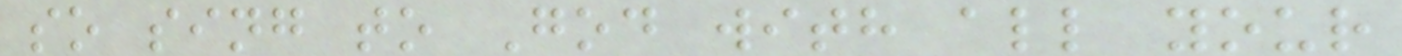so sing to God with all your
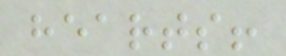hearts!
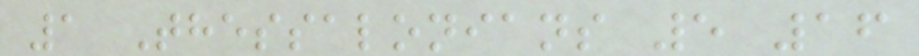1 Thessalonians 5 16
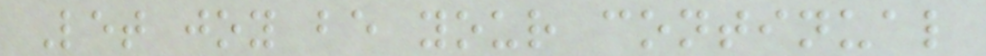Let joy be your continual
